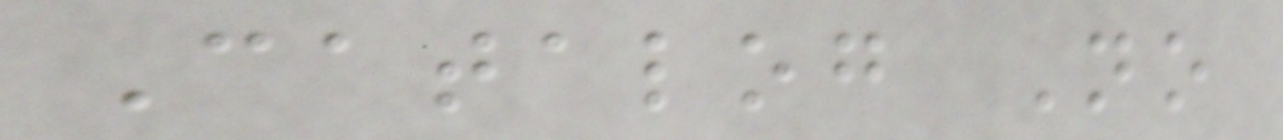Catalog No
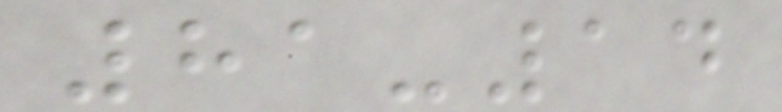81-14
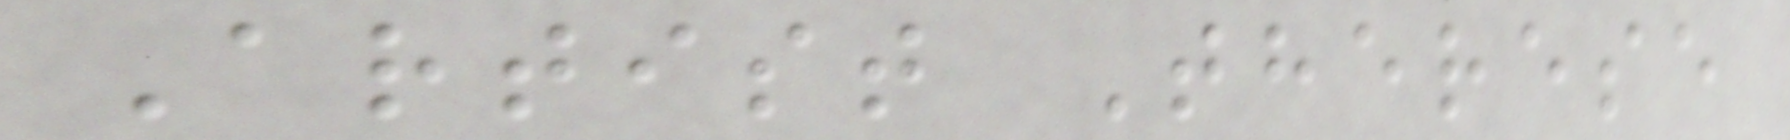Artist Therese
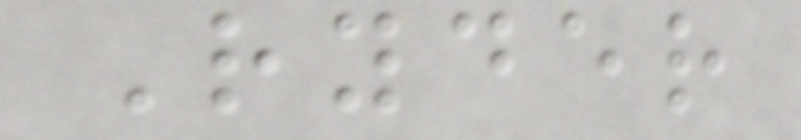Ryder
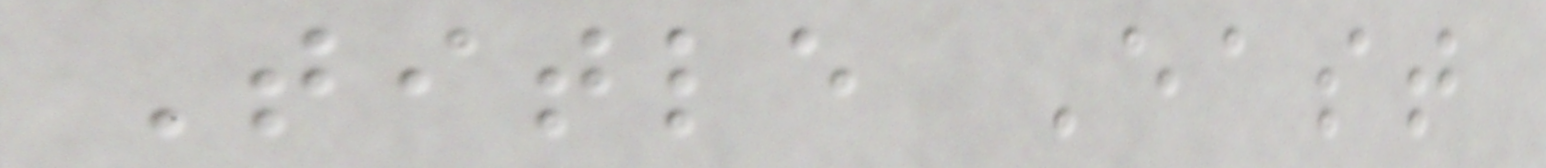Title East
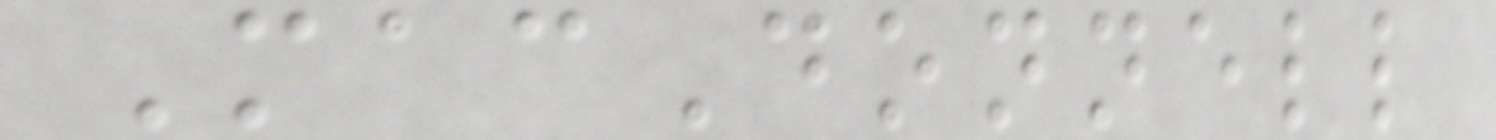MacDonnell
